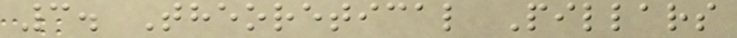3. Theoretical Pillars
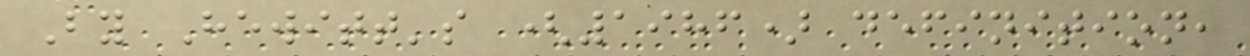By Hewitt's (1986) definition,
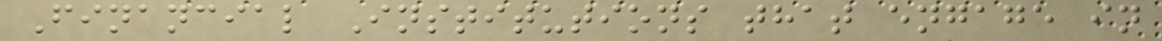Financial Institutions that engage in
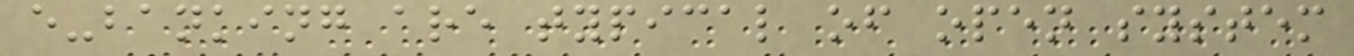e-banking are typical of open system
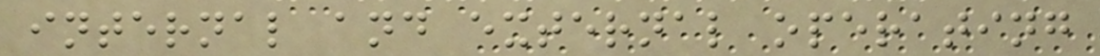internal and external operating
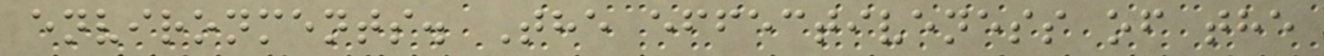environments. The effectiveness of the
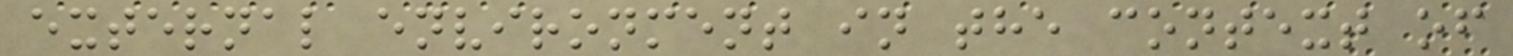external environment in the context of
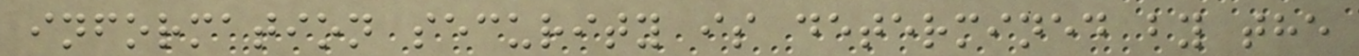information security is determined by the
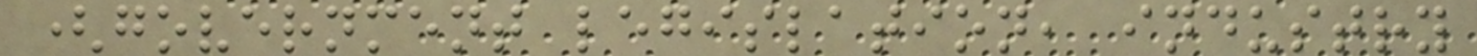(government legislation, industry
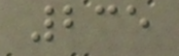235
